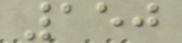150
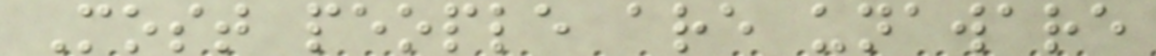Most people are unaware
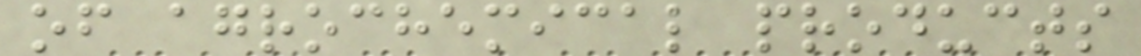of agrochemical products
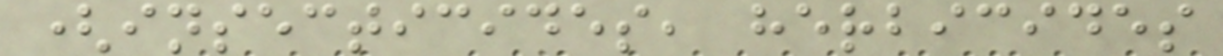(insecticides, herbicides
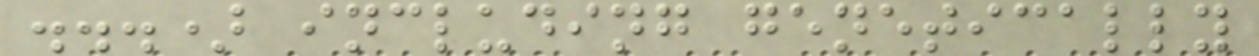...) including genetically
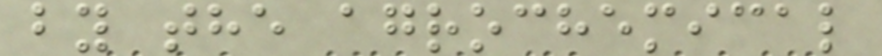by the agrochemical
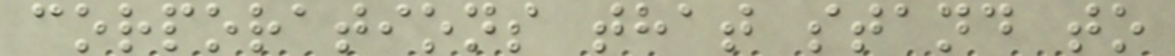corporations that stand to
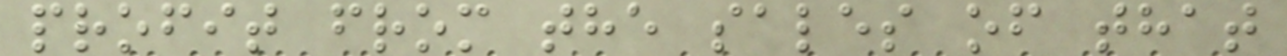profit from the sales of that
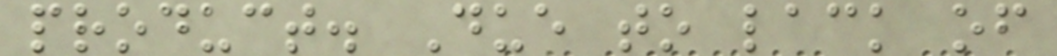product. Due to lack of
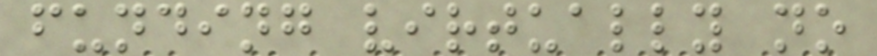funding virtually no
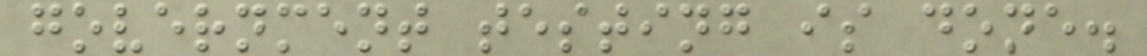government testing is done.
